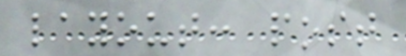layout: post
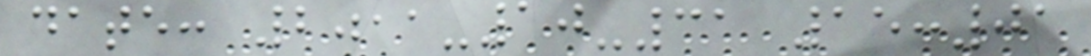date: 2011-10-31 15:01
